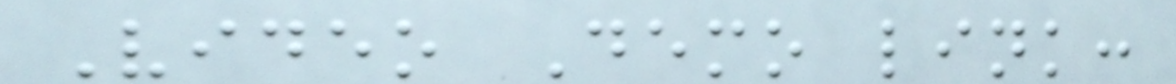Video Demo link:
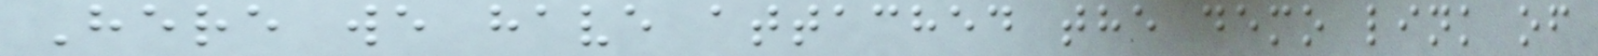Here we have attached the demo link of
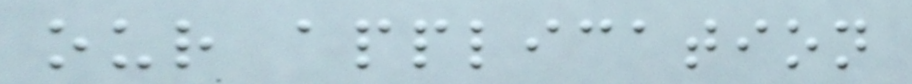our application
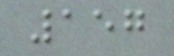157
